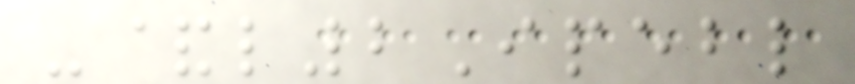-&l2Ipebl
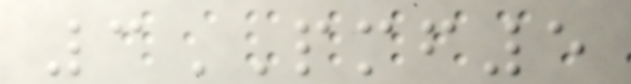3PMF5
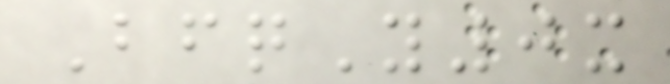BfqY0x
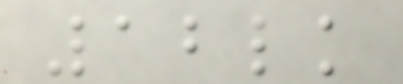12lk
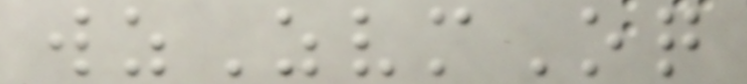wzZvmOq
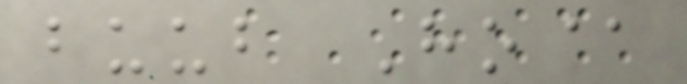buub Ho@
